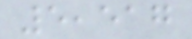5,517
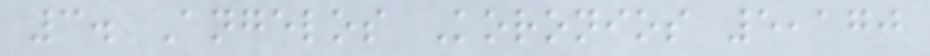3. Angelos Koronios 5,170
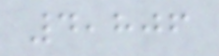4,806
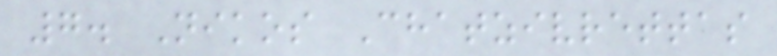7. Nikos Chatzivrettas
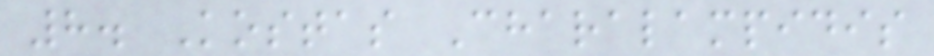8. Kostas Charalampidis
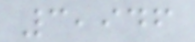3,946
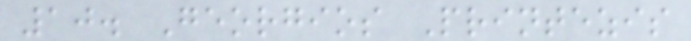10. Georgios Printezis
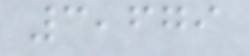3,679
